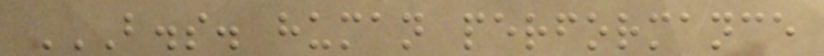B.S. HUMAN PERFORMANCE
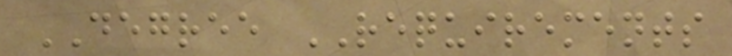DEGREE REQUIREMENTS
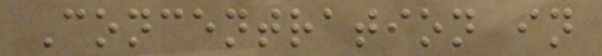Concentration in
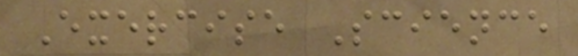Exercise Science
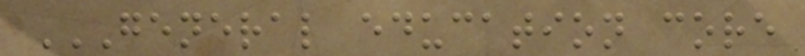GENERAL EDUCATION CORE
